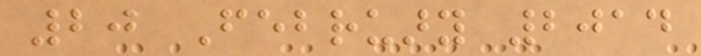20 February 2014
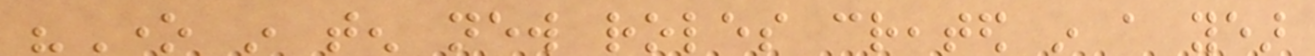"One in ten new roles created in a year
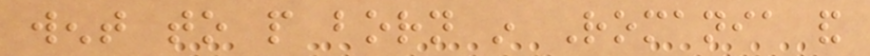went to people born in Romania and
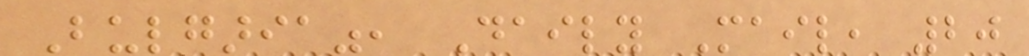Bulgaria", Daily Mail, 20
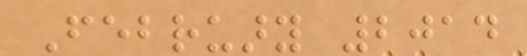February 2014
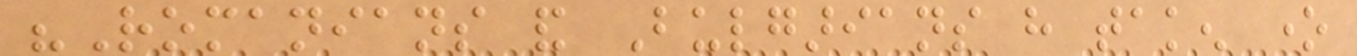"Romanians and Bulgarians have taken one
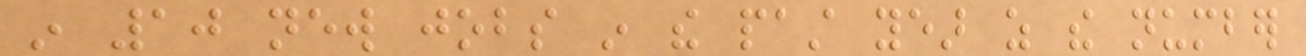in 10 new jobs in the past year as the number
